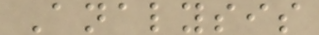Analysis
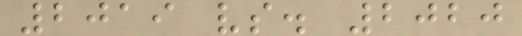2019 vs. 2020
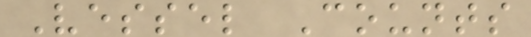Vessel Counts
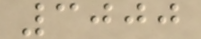3000
